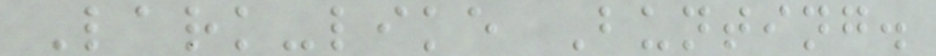Lark-like Bunting.
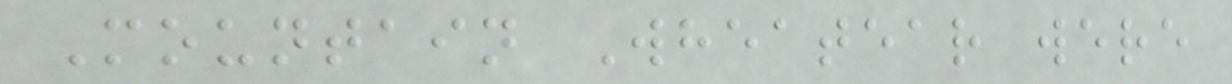Mountain Wheatear were
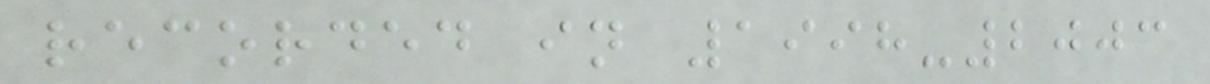recorded in 1998-2003
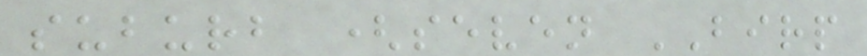suburb (seven BIRP
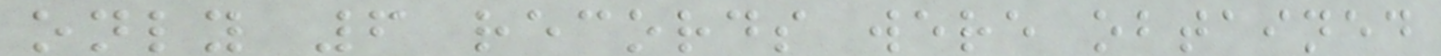only 6 records were obtained
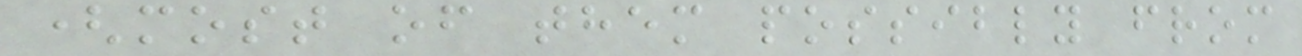(most of them possibly from
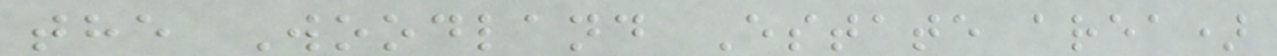the Woodland Estate area)
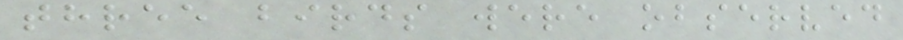three birds were observed
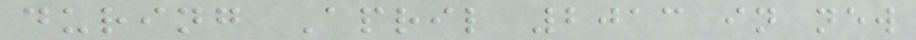during April 2013 in new
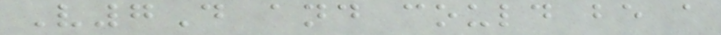V7D and could be a
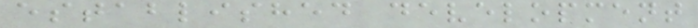established development
